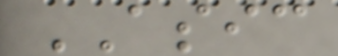ASIC
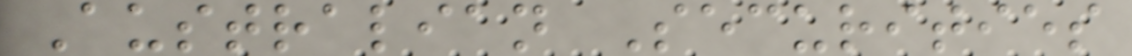Australian Securities
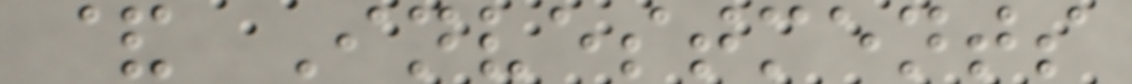& Investments
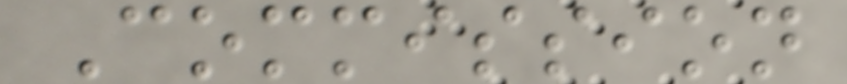Commission
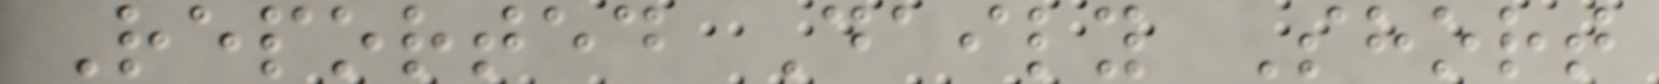Reported Daily Short
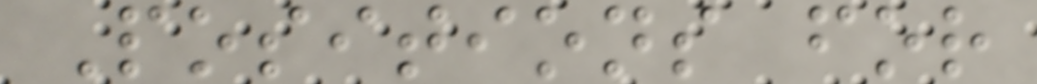Positions for
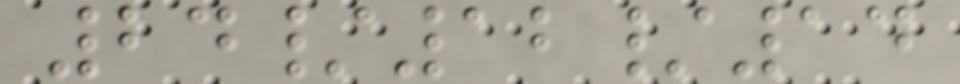24/12/14
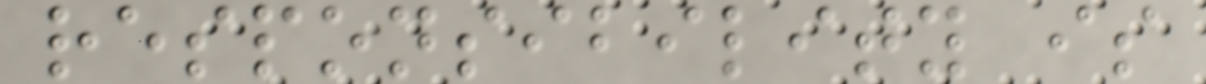responsibility is
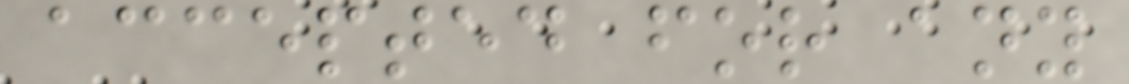accepted for any
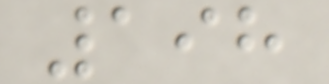198
